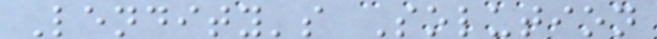Lendity's Solution
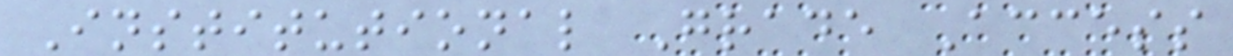Institutional Grade Access
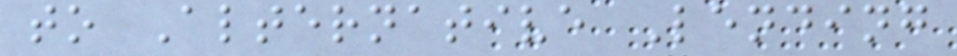to Alternative Lending
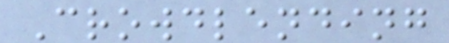Crowdlending
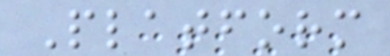Platform
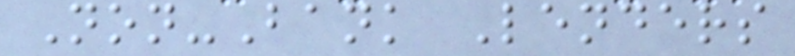Non-Bank Lenders
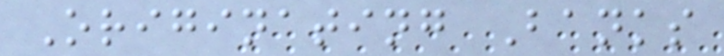Originating Banks
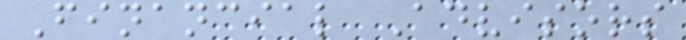Financial Advisors
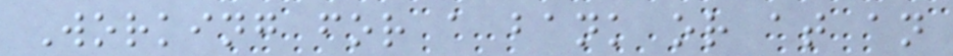Working for a bank or at an
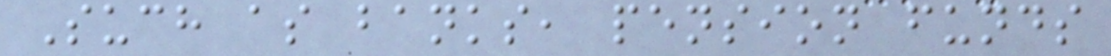Such as banks, pension funds
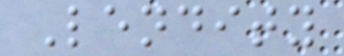Lendity
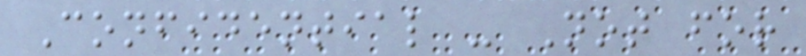Confidential - Not for
